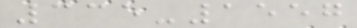335-1557
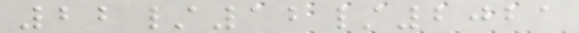22/12/2021
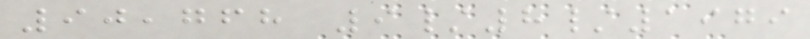90,768 9/8/1979
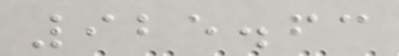925.63
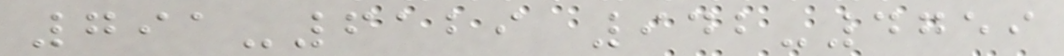791-6129 942-4759
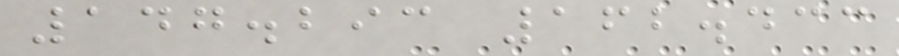147.293 162.433
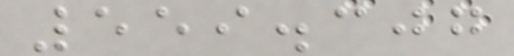559.307
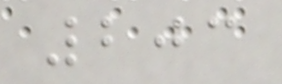203
